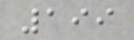199
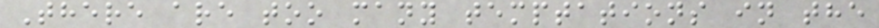There are too many temptations in the
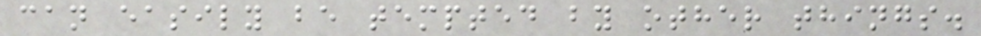can easily be tempted by other things.
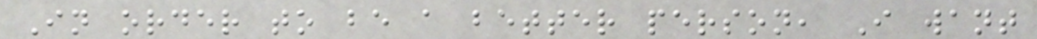In order to be a better person, I want
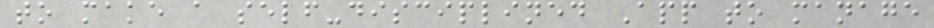to make a self-disciplined App to manage
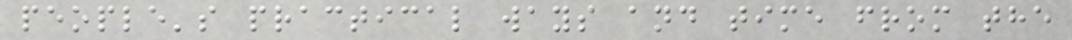people's practical ways and time from the
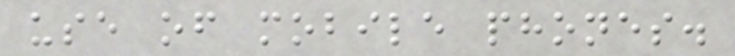use of mobile phones.
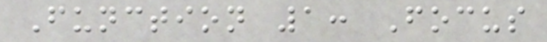Function 1: Focus
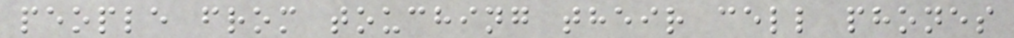people from touching their cell phones
